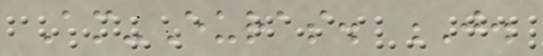Am-Euras. J.
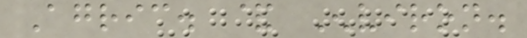Agric. & Environ.
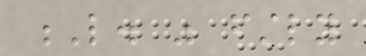L. was firstly
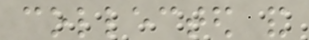collected and
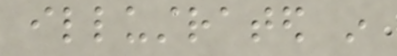illustrated in
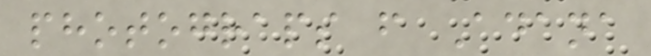photograps from Adana
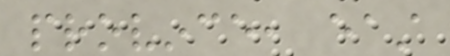province, east
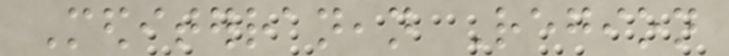Mediterranean Region
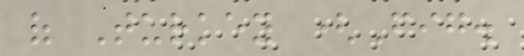of Turkey (Fig.
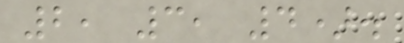2, 3, 4).
